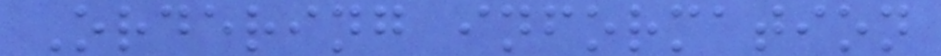Ordering information
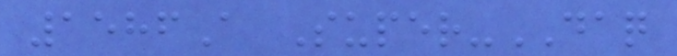1586A Super-DAQ
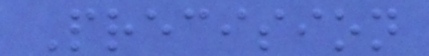Precision
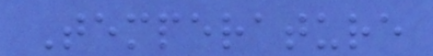Temperature
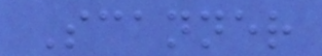Scanner
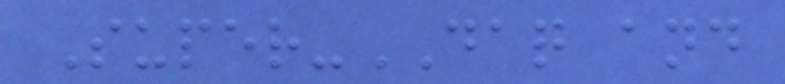Super-DAQ and
